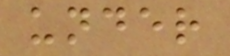under
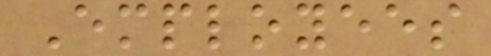Employees
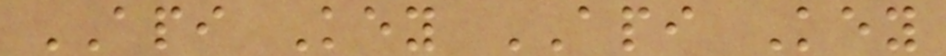API Key API Key
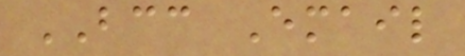BCC Email
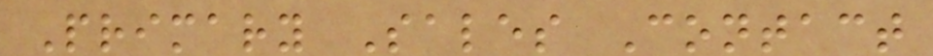Primary Sales Contact
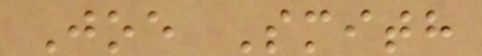Joe Smith
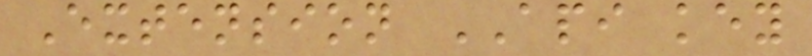Extension API key
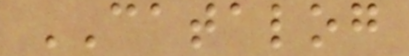CATALOG
